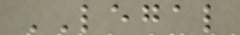LEGAL
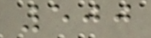500
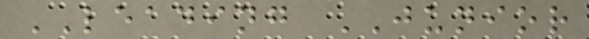LEADING JUNIOR
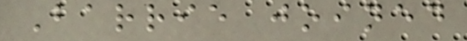Barrie joined
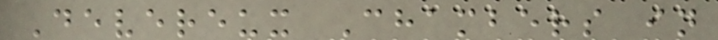Devereux Chambers in
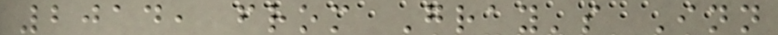2014, from Gray's Inn
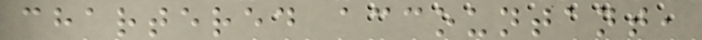chartered accountant,
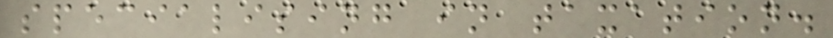specialising in taxation.
